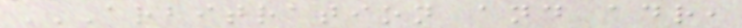ARBITRATION AND ADR,
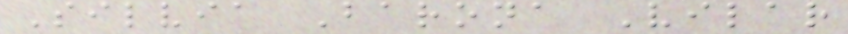Silvia Barona Vilar
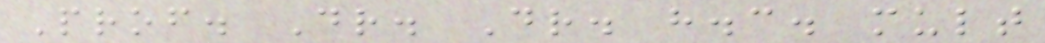Prof. Dr. Dr. h.c. mult
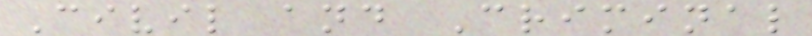Civil and Criminal
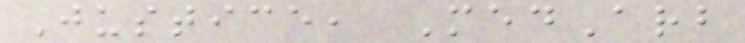Justice, MedArb
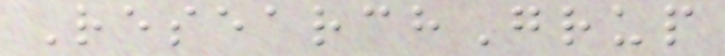ResearchGrup
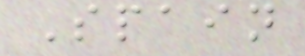Spain
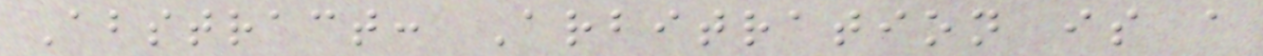Abstract: Arbitration is a
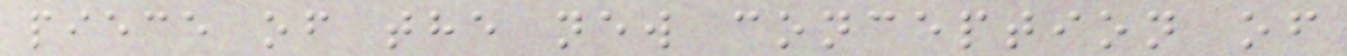piece of the new conception of
